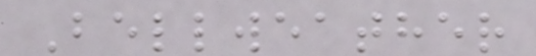Bellweather
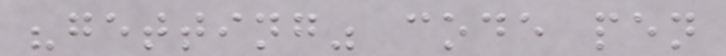"getting" code pen
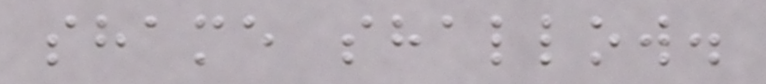shame shallow.
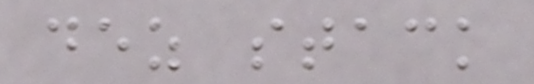dez stack
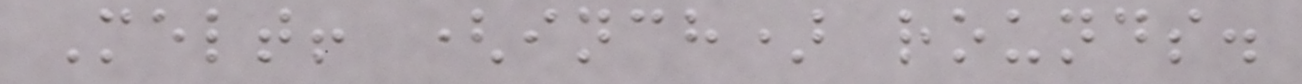Melt! (inch) rounds.
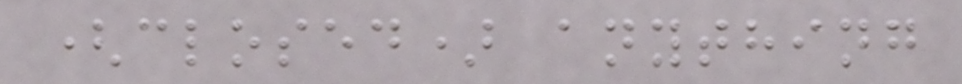(closed) anything
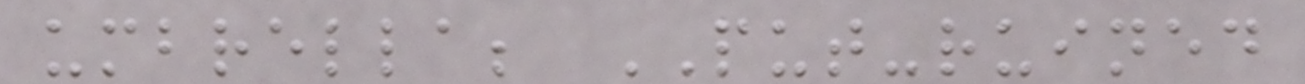umbrella; PUT-ruined
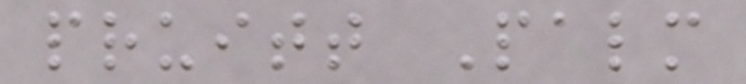pruitt Palm
